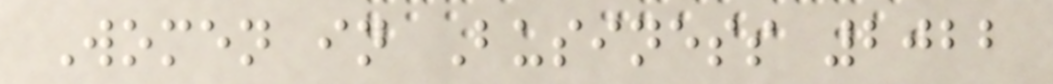Women in Business 2022
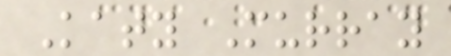Katy Murray
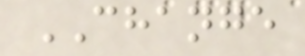CHANGE
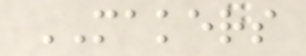MAKERS
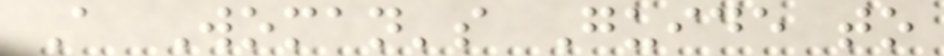A Woman's Guide to
